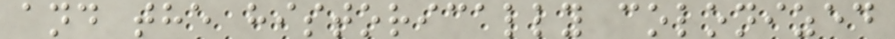and the historically colonized
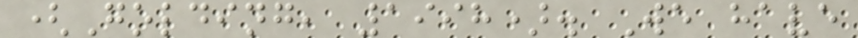(Golding, 1998). We have
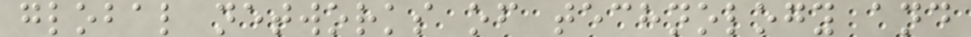global networks of technology and
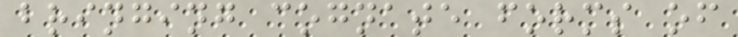bringing cognate forms of
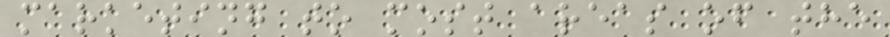marketing to most areas of the
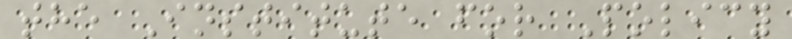the Institute for Policy
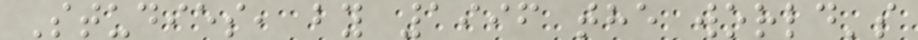Studies, by 1996 the world's
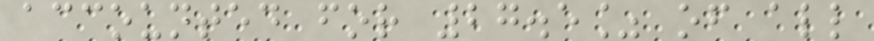accounted for 27.5% of all
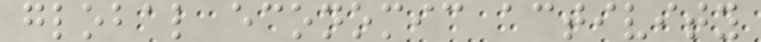global economic activity
